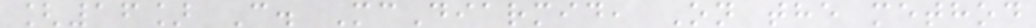[16] C. McDiarmid, On the method
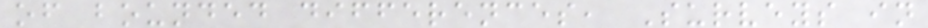of bounded differences, Surveys in
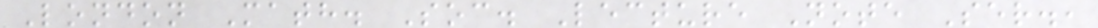London Math. Soc. Lecture Note Ser.,
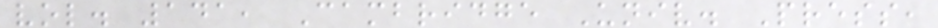vol. 141, Cambridge Univ. Press,
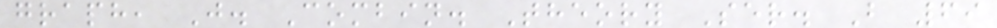graph, J. Combin. Theory Ser. B 69
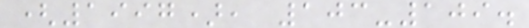(1997), 103-109.
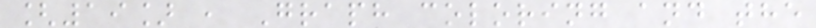[19] , Graph coloring and the
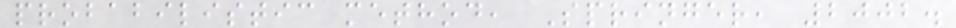probabilistic method, Springer, 2002.
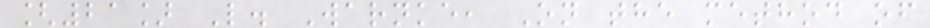[21] L. Warnke, On the method of
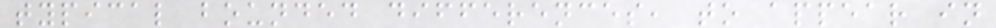typical bounded differences, to appear in
